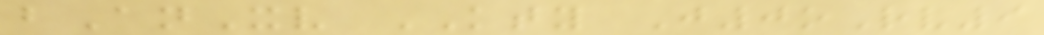bAnXv KTY J0oRv9
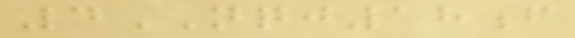4NQJ18f
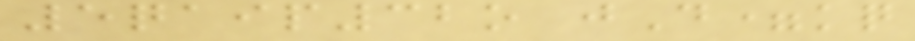5qaip32o jD=kq
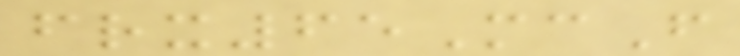frx65McF
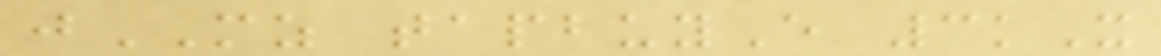jMZ tapbuyE 3kX
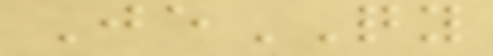JeQY
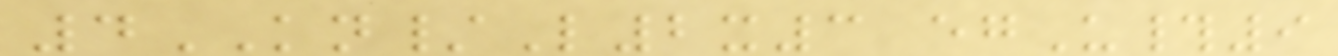4KN/L2x3 egU#9
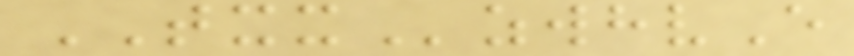TXXzwhvE
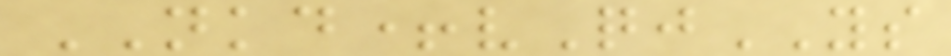NKD+vQjYS
